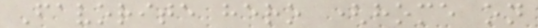Favorite hero (home on
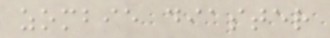zombie diaster
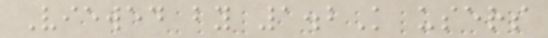Viewed by 1.2K users
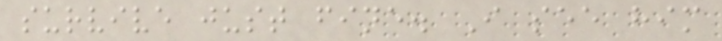survive just fine. I see him
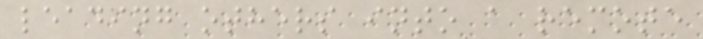leading others into a remote
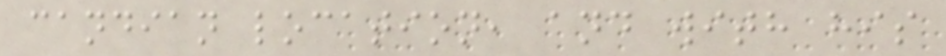candian location, and with his
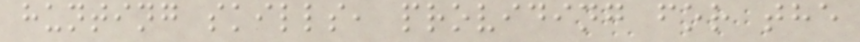hunting skills, providing for the
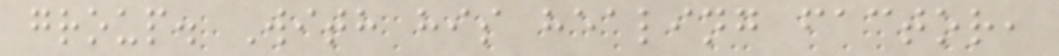group. With his healing factor,
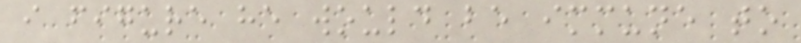i figure he would be immune to
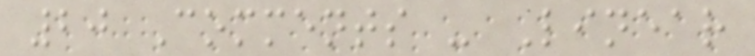20 Comments - Linear
